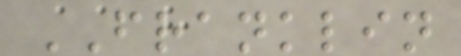FRANKLIN
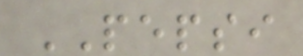PEPSI
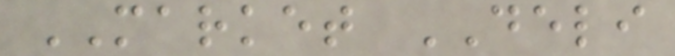MARKET DELI
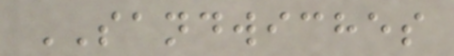SANDWICHES
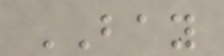BAY
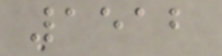1512
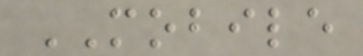MOBILE
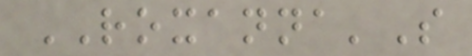ROXANNA'S
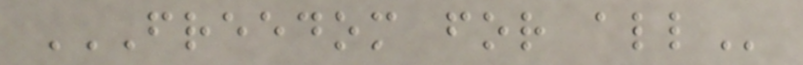FREEDOM FOR ALL
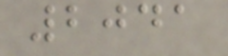2041
